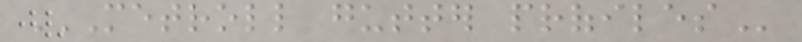METROLL GUTTER PROFILES
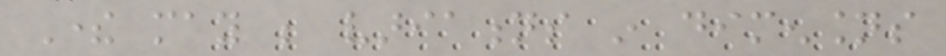There may be variations in dimensions
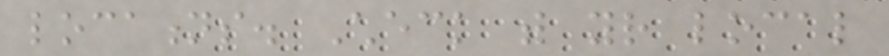locations. Check with your local
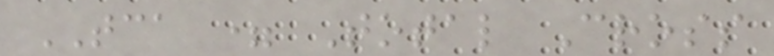TCA = Total Cross
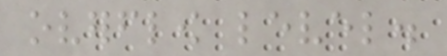overflow level.
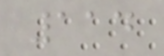114
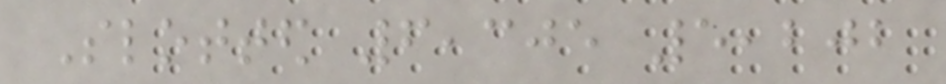Slotted 6,305 5,202
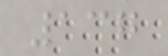137
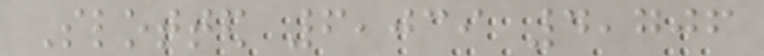Slotted 6,039 4,706
